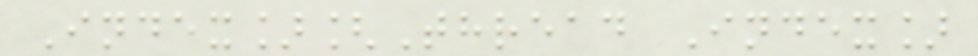Index][Thread Index]
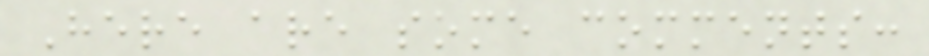Here are some comments:
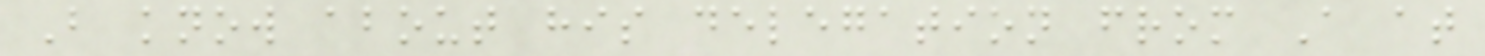B know about his delegation from A at
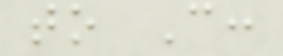to C:
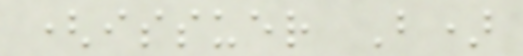(issuer B)
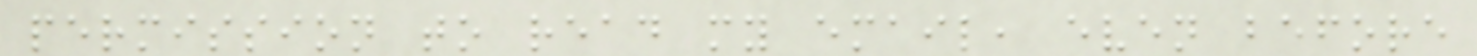permission to read my email, even before
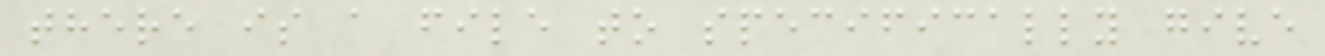there is a file to specifically give
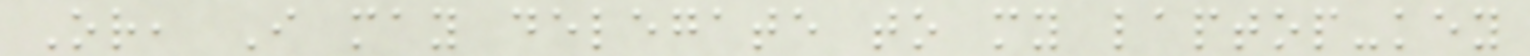Or, I may delegate to my laptop-key
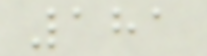181
